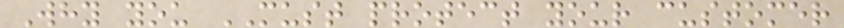Why you MUST protect your customer
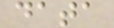data
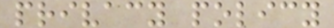privacy policy
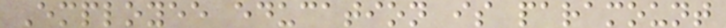Employee education is paramount
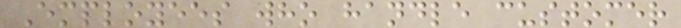Employees who handle customer
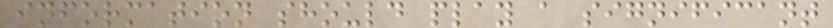information should play a significant
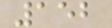152
